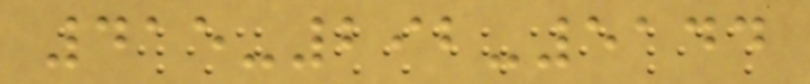415-292-5144
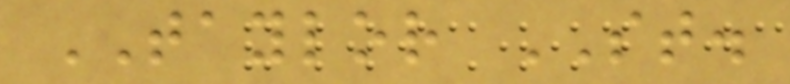TAYLOR ST.
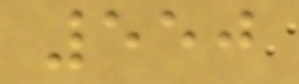550
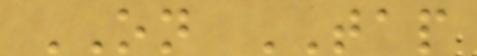ON TAP
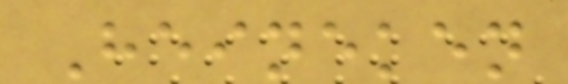Heineken
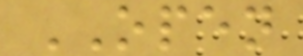OPEN
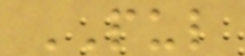PUL
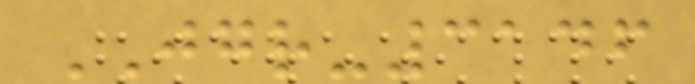JGR-3146
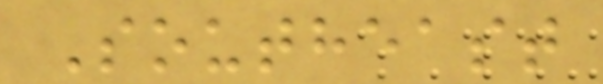Southeast
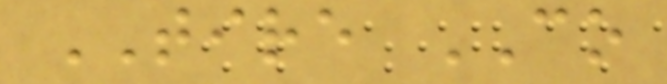TIRE CO
